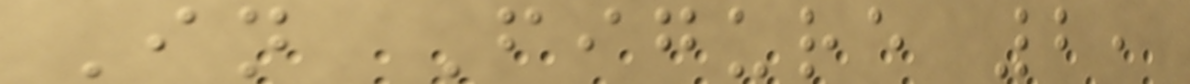In Figure 2,
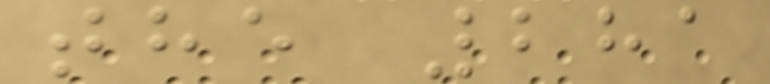the 281
